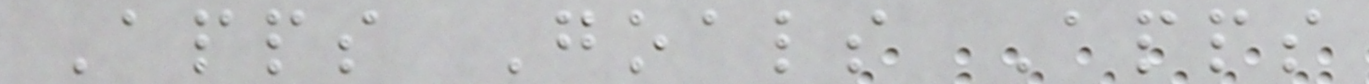Apps Goals Apps
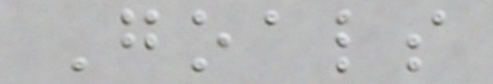Goals
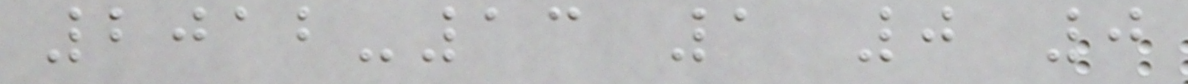2012-13 1 0 0
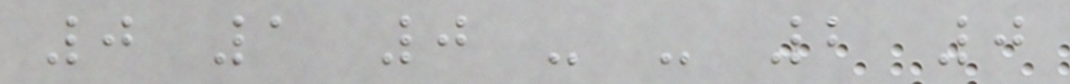0 1 0 - - 2 0
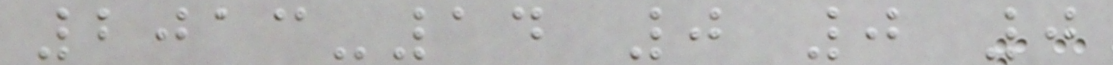2013-14 0 0 0
